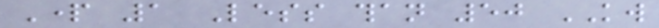Part 1 Less than 50 KW
